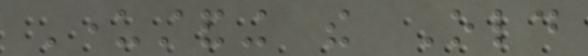Understanding the Old
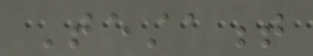Testament
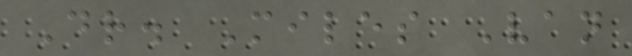Dr. Miles Van
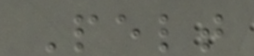Pelt
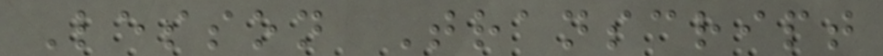Lesson Transcript
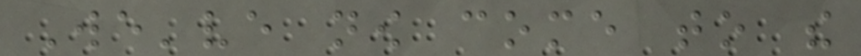We've now come to the
